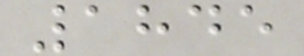1845
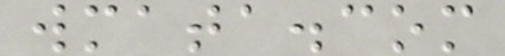wmata.com
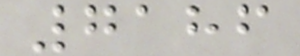7186
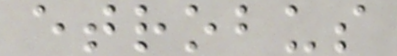etrobus
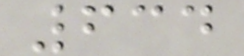634
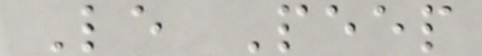Le Peep
